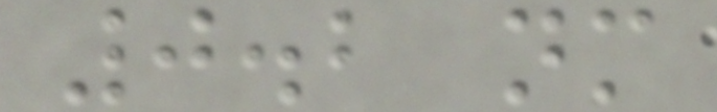0.2 nm
